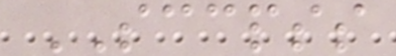SCCPSS
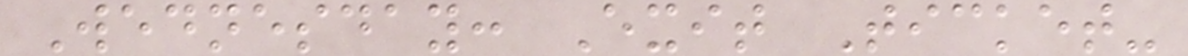Wednesday: Exit Ticket-
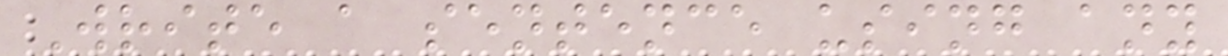Write a sentence using any
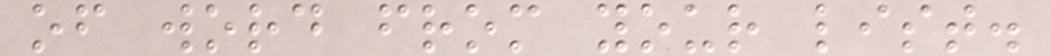of word from your list.
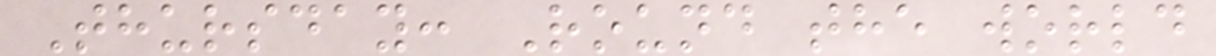Thursday: Round the world
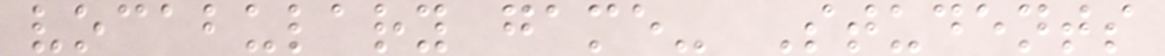vocabulary game- Students
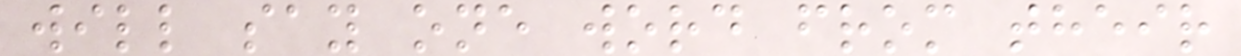will say one word from their
